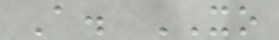A. XO
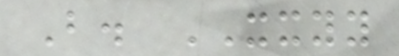B. XXYY
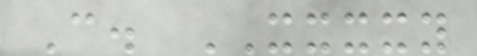C. XXXXY
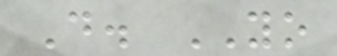D. YO
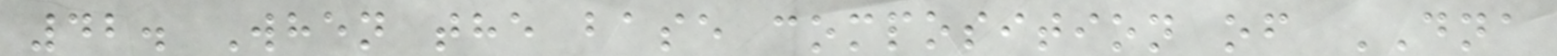42. When the base composition of DNA
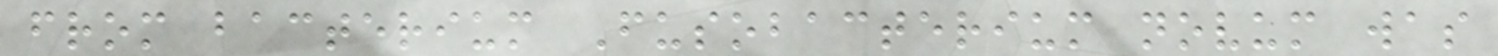from bacterium Fusobacterium novum was
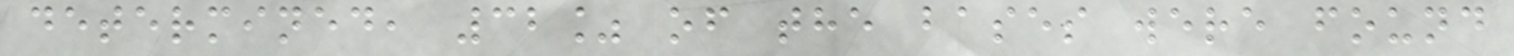determined, 32% of the bases were found
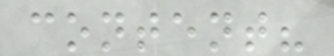content?
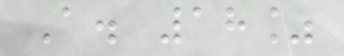A. 18%
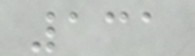131
